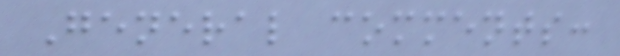General comments:
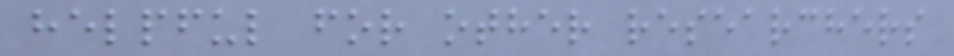helpful for other researchers
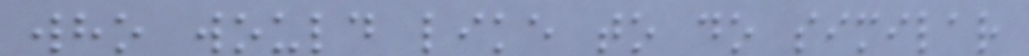who would like to do similar
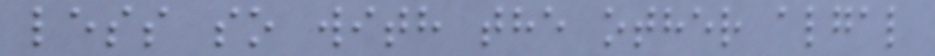less so with the other algal
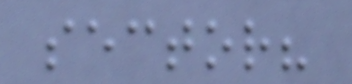sector?
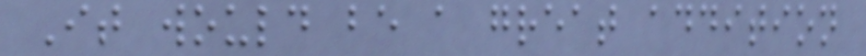It would be a great addition
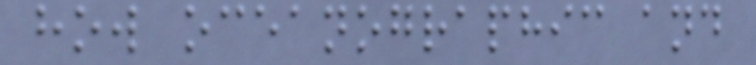how oceanographic and
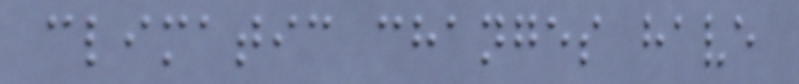climatic changes have
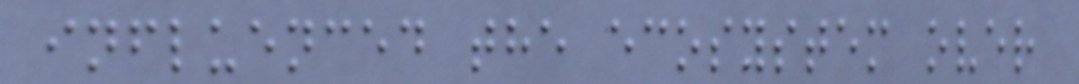influenced the ecosystem over
